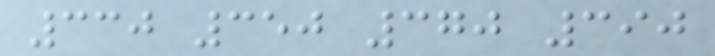330 350 370 390
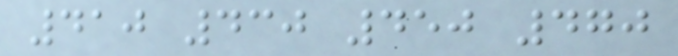410 430 450 470
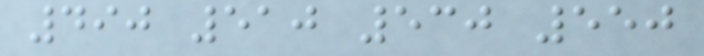490 510 530 550
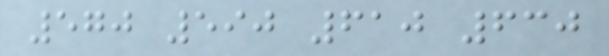570 590 610 630
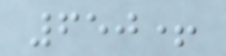650+
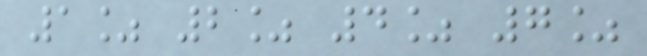1% 2% 4% 7%
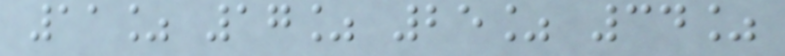11% 17% 25% 34%
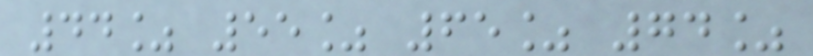44% 55% 65% 74%
